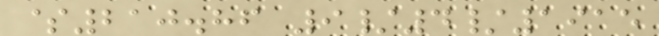$210.86 9/4/1915
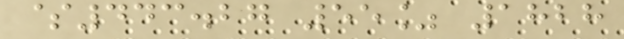$443.27 55% 1828
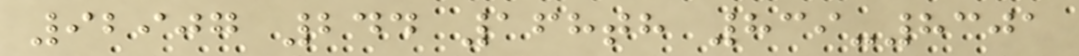92907 244 168th 839-8301
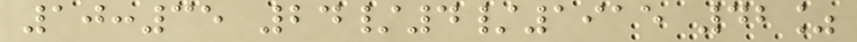10:35 24/4/1915 42%
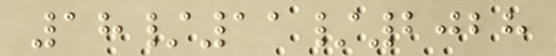18/11/2028
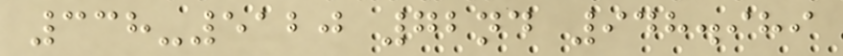338-5120 72nd 948.989
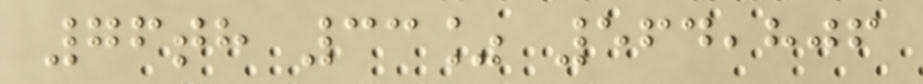76th 33% 564,806
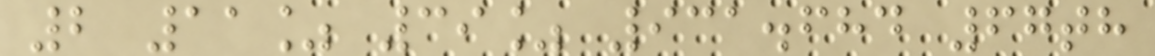2 11% 39% 931.684 67th
